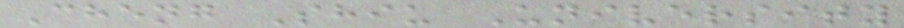Cheng Shiu University
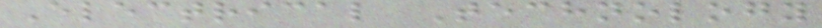Electrical Technology
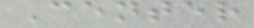Center
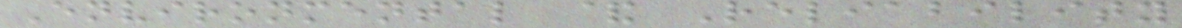Environmental & Reliability
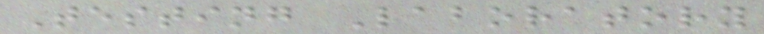Testing Laboratory
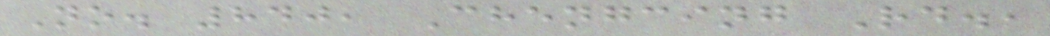No. 840, Chengcing Rd.,
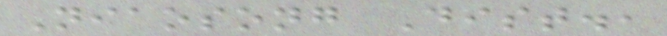Niaosong Dist.,
